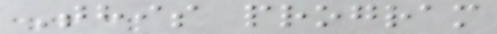This program
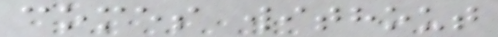comes without
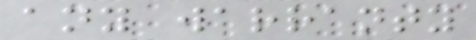any warranty
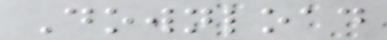Download
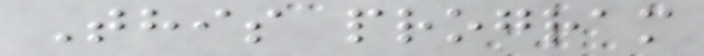This program
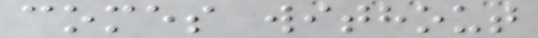comes without
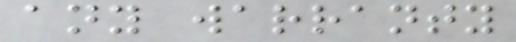any warranty
